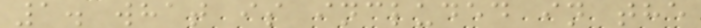1. what is included in the
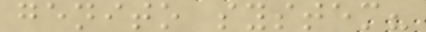genito system?
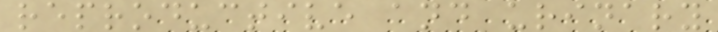reproductive and urinary
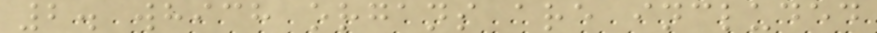2. which organs are included
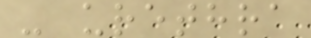- urethra
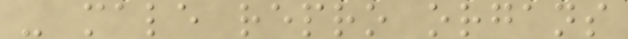- male repro organs
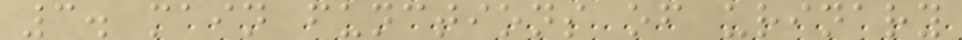3. main functions of urinary
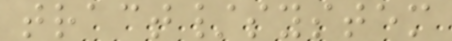tract/system
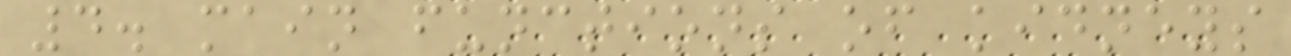4. main functions of kidneys
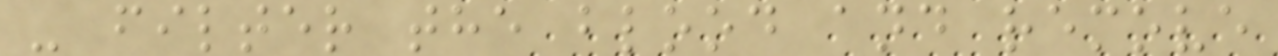- filter the blood and remove
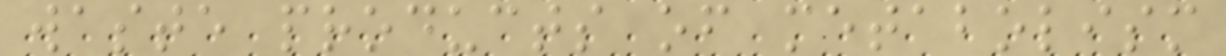waste products of metabolism
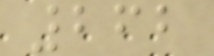262
